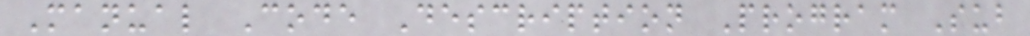Manual Code Description Program Sub
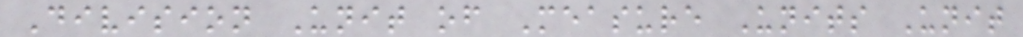Division Unit of Measure Units Unit
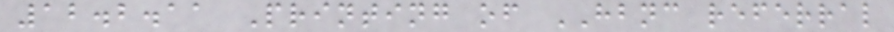12.2.11 Printing of HBNC referral
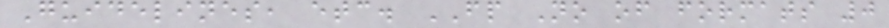Guidelines, etc. FP No of formats 0
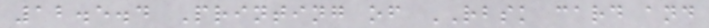12.5.4 Printing of RBSK card and
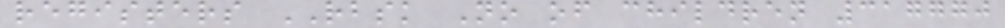registers RBSK No of children 317770
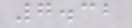7.32
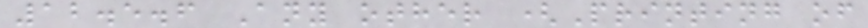12.5.6 Any other (Printing of
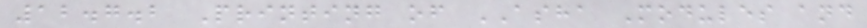12.7.2 Printing of ASHA Modules and
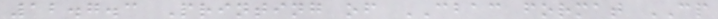12.7.3 Printing of CBAC format CP
